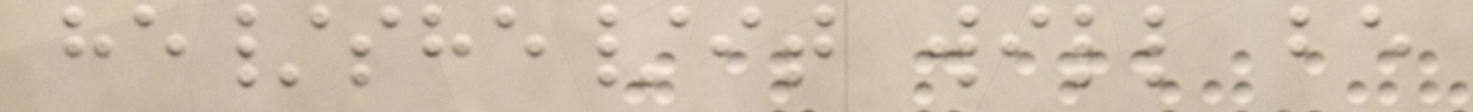he/she/it will be
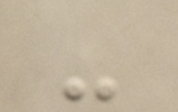-
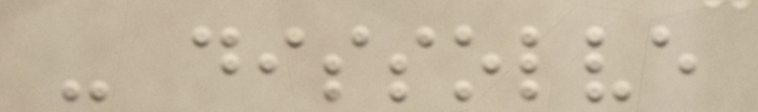- dissolve
